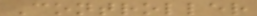Controller
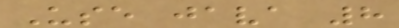Use java 8
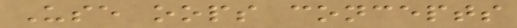Use oops concepts
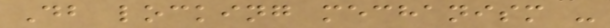Db locking mechanism -
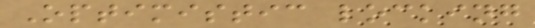Optimistic locking
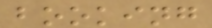booking
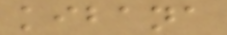kibana
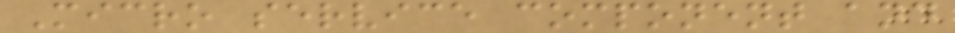Micro service component and
